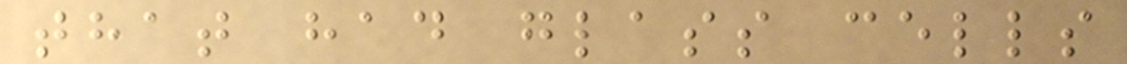that had glass cells
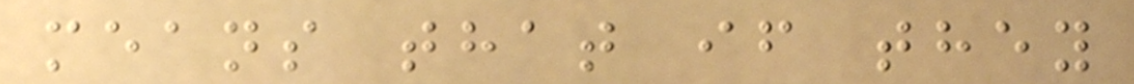means that if they
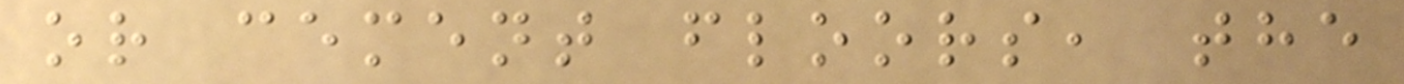or cement floors, the
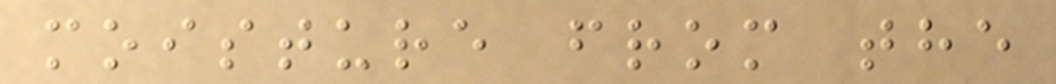moisture from the
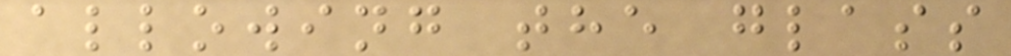allowing the glass
